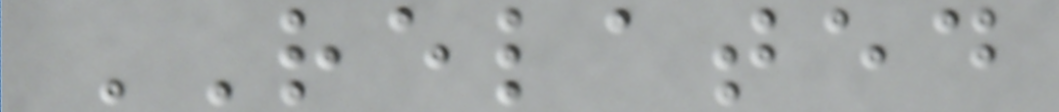RELATED
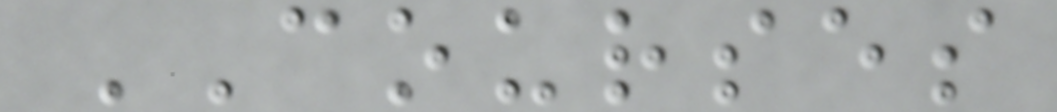COURSES
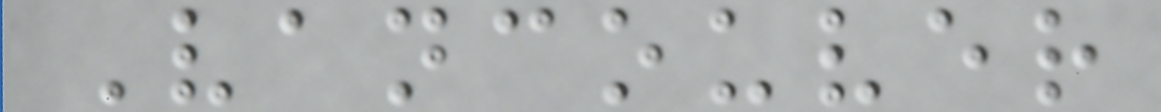Vancouver
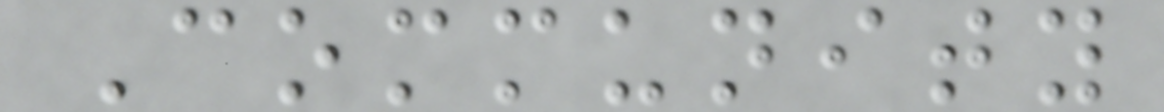Community
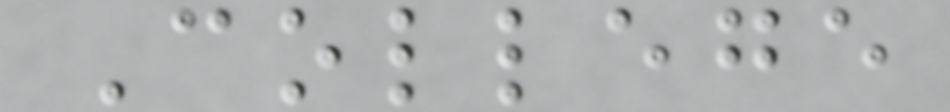College
